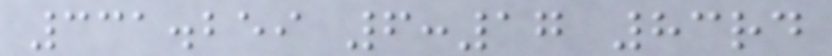331.259 6:17 83rd
